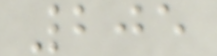205
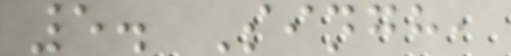5. Singh,
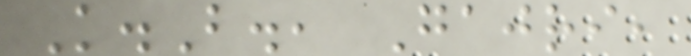K.B., Gajri,
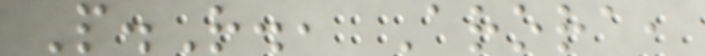P.R., Arora,
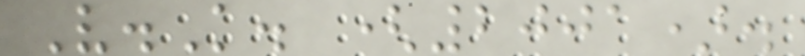V.K. (2001).
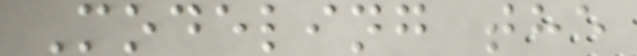Modeling the
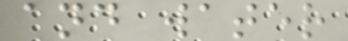and water
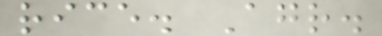rice. Agr.
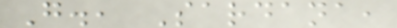G., Sardana,
